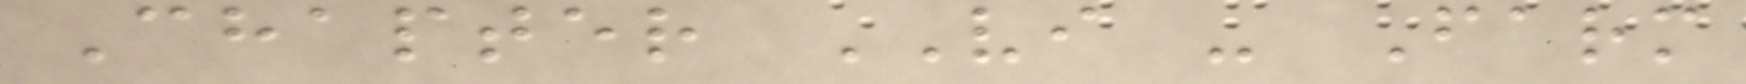Chapter VI - Farm
